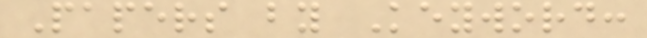Papers by Keyword:
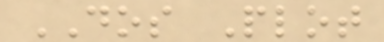DOS Plot
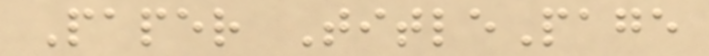Paper TitlePage
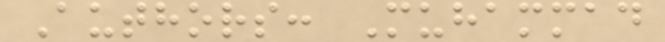Authors: Muhammad
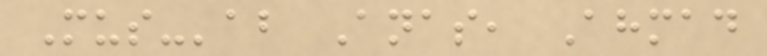Mus-'ab Anas, Ahmad
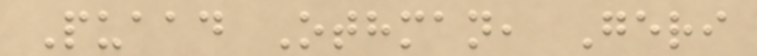Puaad Othman, Geri
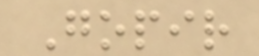Gopir
